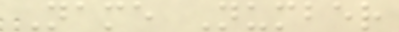Name Number
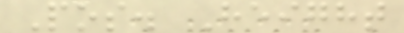Pos. Height
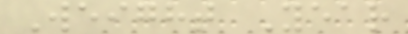Weight Year
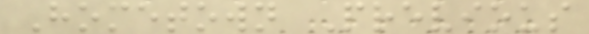Hometown Previous
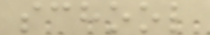school
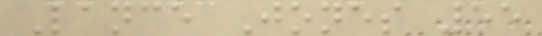Lance Jones 55
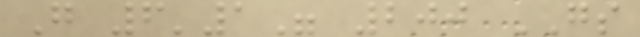G 6'1" 200 GS
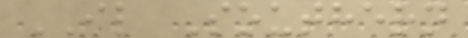IL Southern
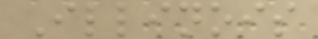Illinois
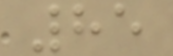85
